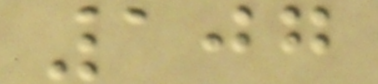107
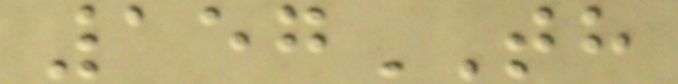157TH
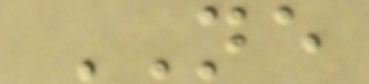NE
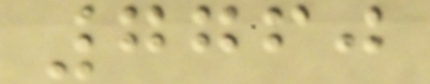7760
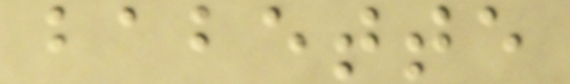babette
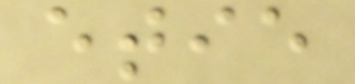etie
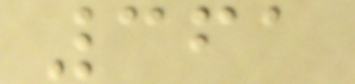361
